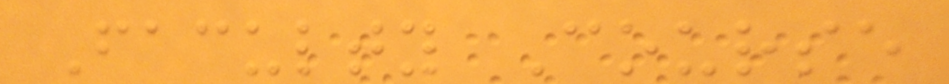Faculty Course
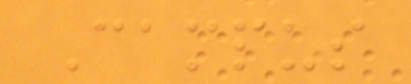Campus
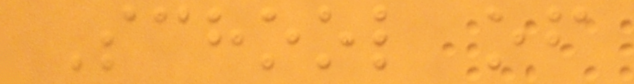School of
